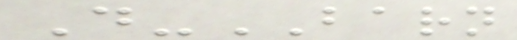D-BARN
